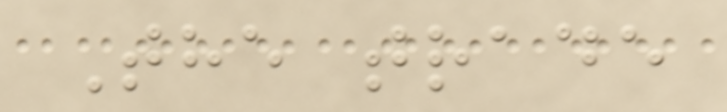The trade
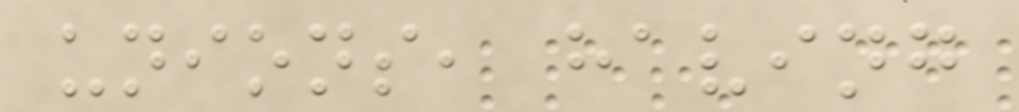unions, having
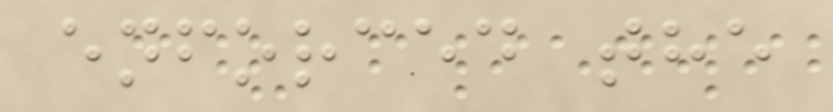enforced the
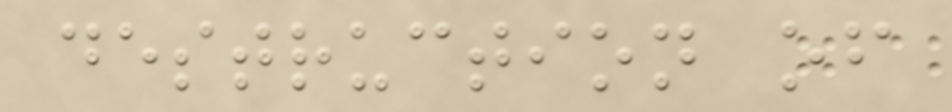destruction of
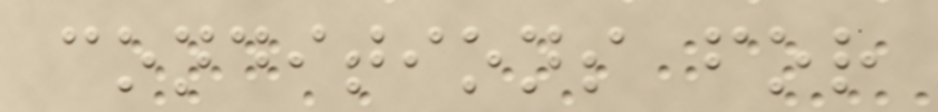conditions for
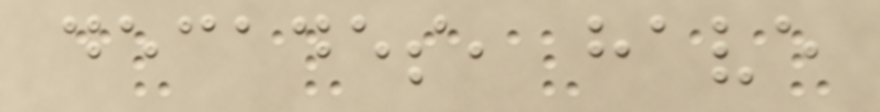decades, have
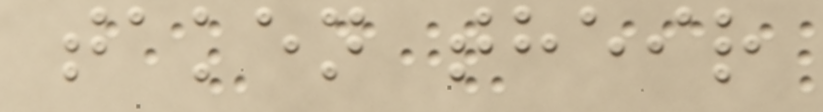taken their
